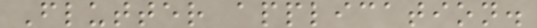Flutter application.
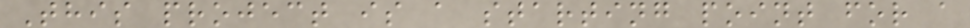This project is a starting point for a
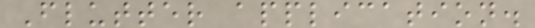Flutter application.
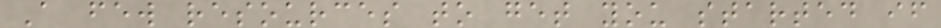A few resources to get you started if
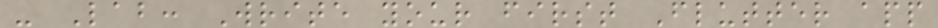- Lab: Write your first Flutter app
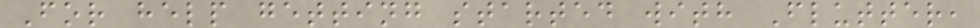For help getting started with Flutter,
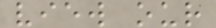view our
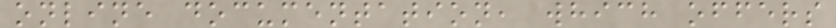online documentation, which offers
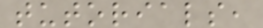tutorials,
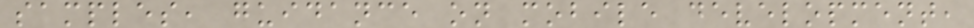samples, guidance on mobile development,
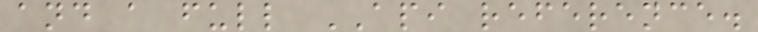and a full API reference.
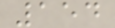154
